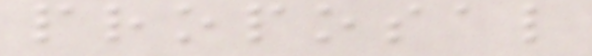proposal
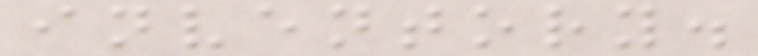inventory.
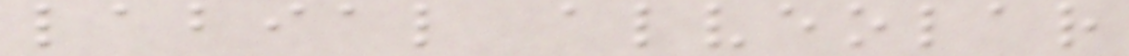labial alveolar
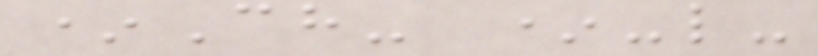*Ch- *-l-
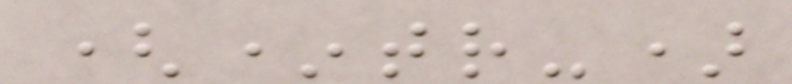(*tr-)
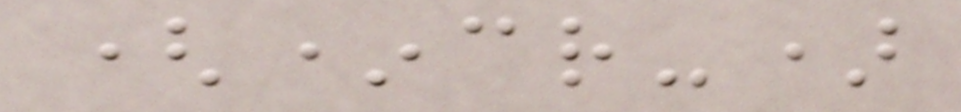(*cr-)
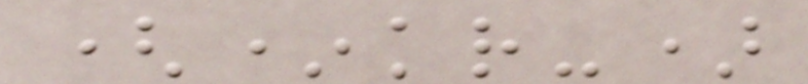(*kr-)
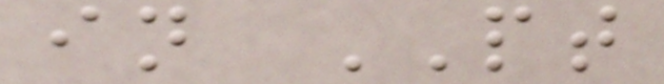in PT
